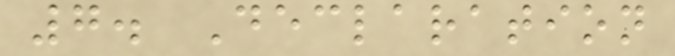7. Declaration
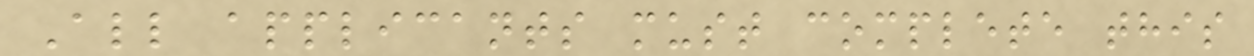All applicants must complete this
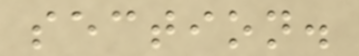section.
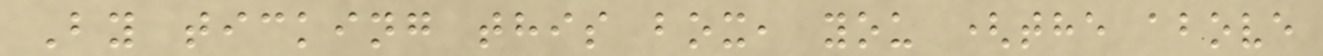By ticking this box, you (the above
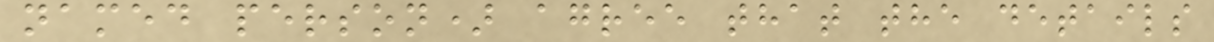named person) agree that the details
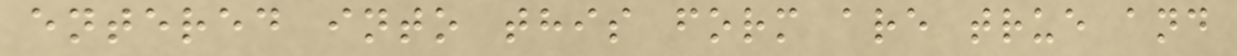entered into this form are true and
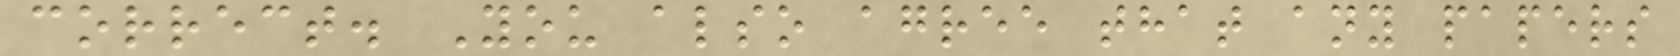correct. You also agree that any papers
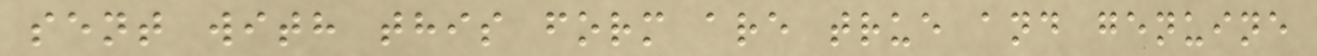sent with this form are true and genuine
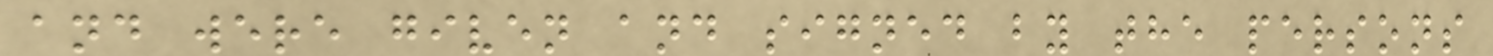and were given and signed by the persons
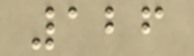126
